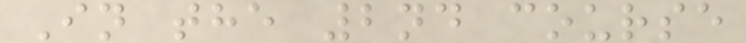In the 2nd course
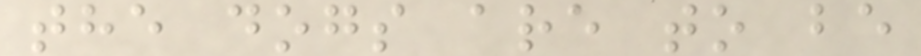the dogs are to be
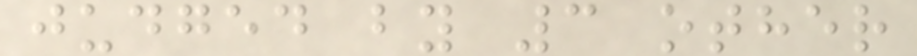judged by 3 other
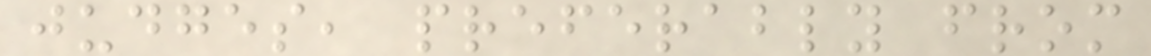judges, preferably from
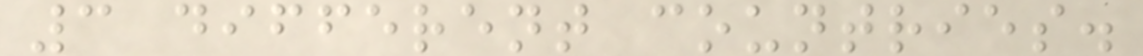3 different countries.
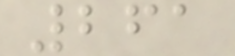261
